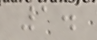1.
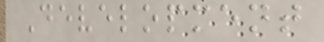Development
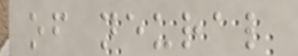of neural
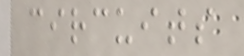circuits
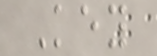Key
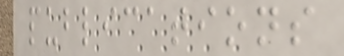publications
